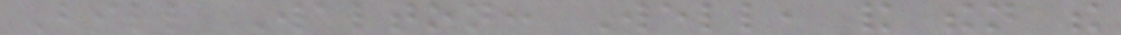Bill Walton: Well, and then the
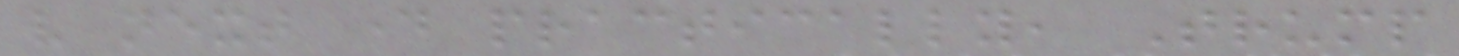very next day practically, Trump
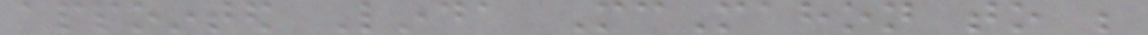appointed Linda McMahon to be
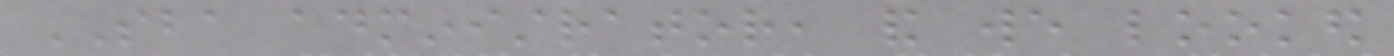SBA administrator, and we looked
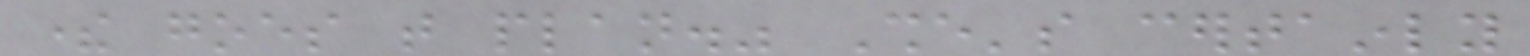there goes that plan." She's certainly
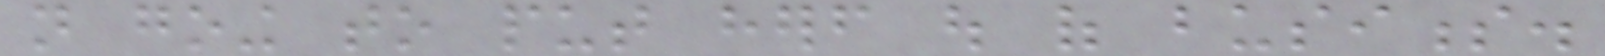not going to put herself out of business.
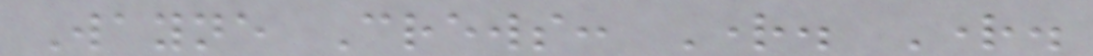Wayne Crews: Right. Right.
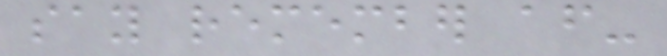say remember after-
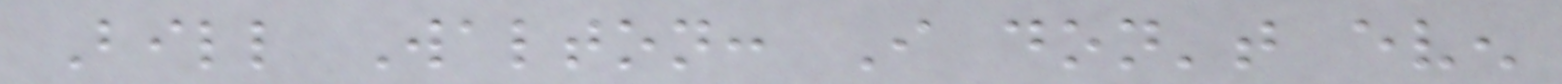Bill Walton: I don't even
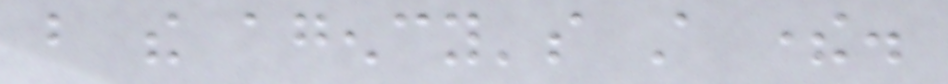but the agency's still there.
